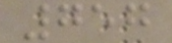757
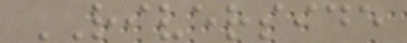RIVERSIDE
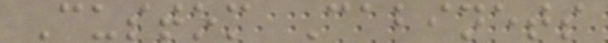Custom Cabinets
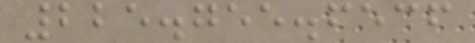225.755.6536
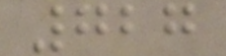727
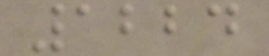1224
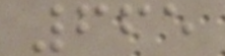665
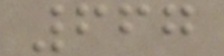667
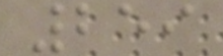259
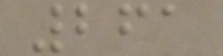261
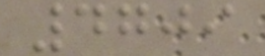4709
